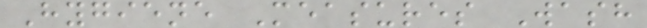Hygiene Measures Wash
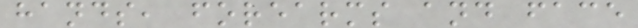hands, forearms and face
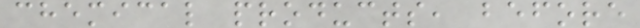chemical products, before
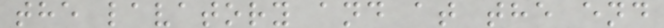the lavatory and at the end
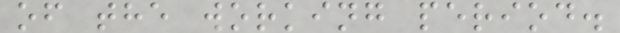of the working period.
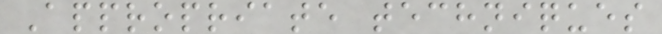Appropriate techniques
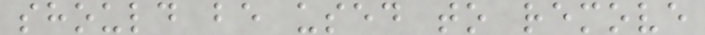should be used to remove
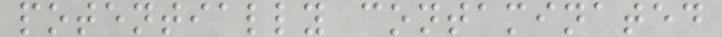potentially contaminated
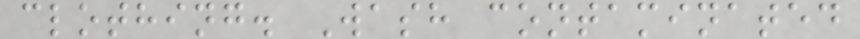clothing. Wash contaminated
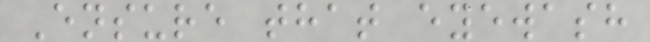Ensure that eyewash
